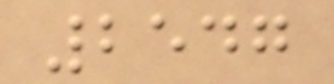2547
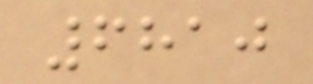6810
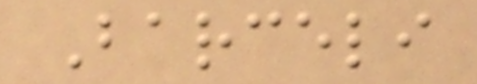Barceli
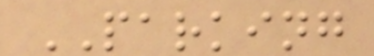PARKING
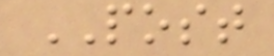POST
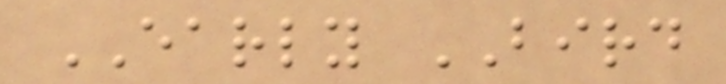EARLY BIRD
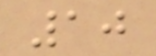10
